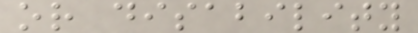or disability
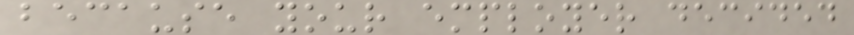because your employer decided
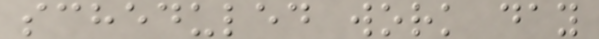scheduled work day
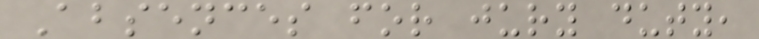Absences for jury duty,
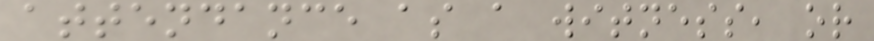attendance as a witness, or
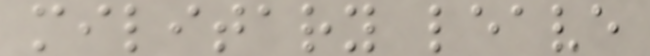military leave
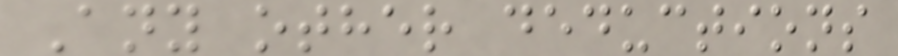Any other deductions
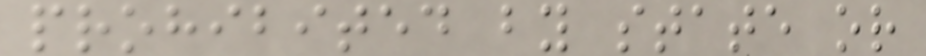prohibited by state or
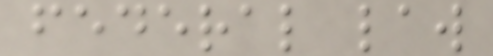federal law
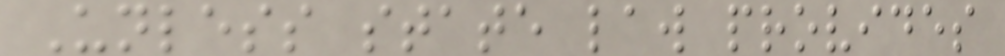Unless state law provides
